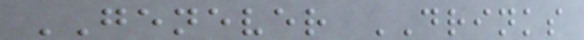GENEVER DRINKS
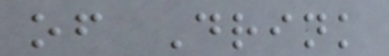of Drink
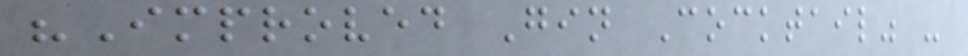"Improved Gin Cocktail" -
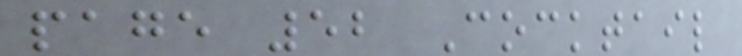page 52 Cocktail
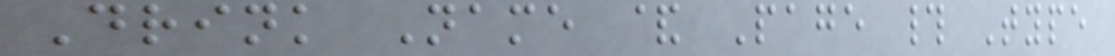Drink Name & Page # Type
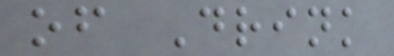of Drink
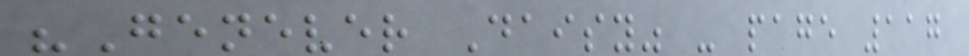"Genever Daisy" - page 117
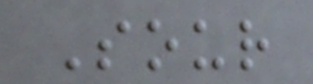Sour
